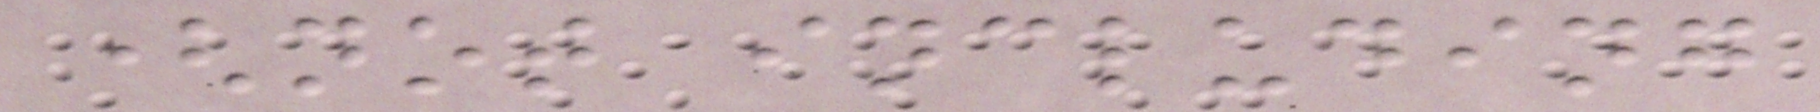(not including
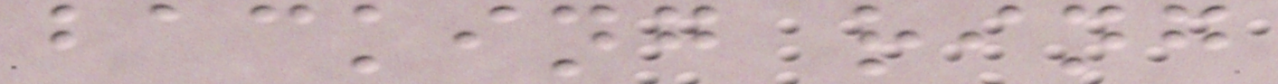backing ring
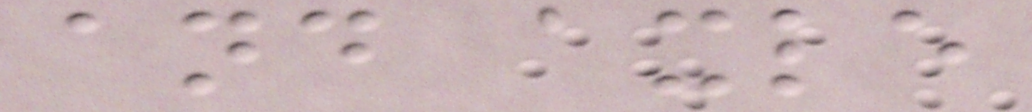and axle
